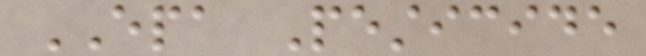EPA Pesticide
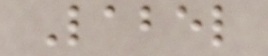Label
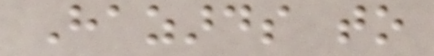Hazards to
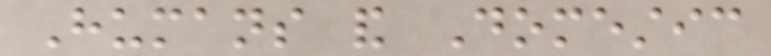Humans and Domestic
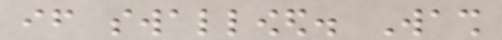if swallowed. Wash
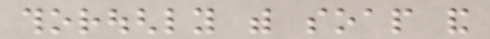thoroughly with soap and
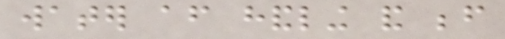water after handling and before
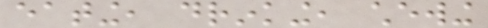eating, drinking, chewing
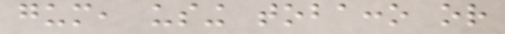gum, using tobacco or
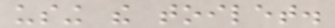using the toilet.
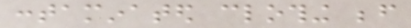contaminated clothing before
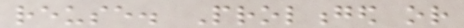reuse. Prolonged or
